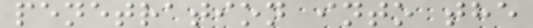penetration into the
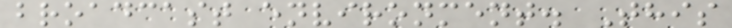broadcast environment. This
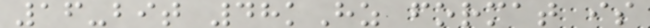16-bit 48kHz format is
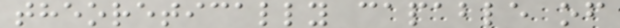theoretically capable of
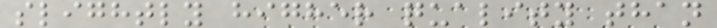slightly higher quality than
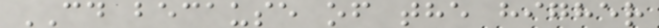CD because of the higher
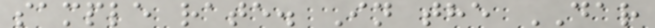sample rate. In the DAR
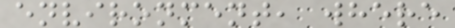environment, where
